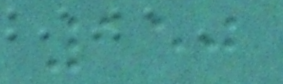150
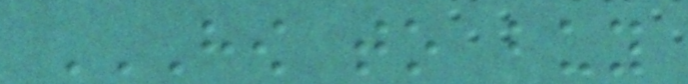HOW TO BUY
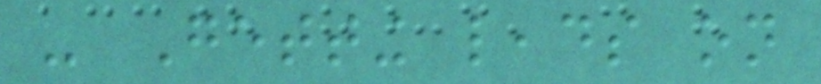- Getting leads on
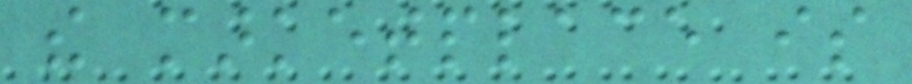the marketplace is
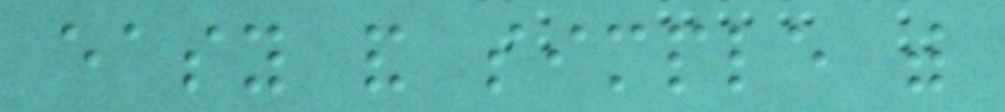easy and simple with
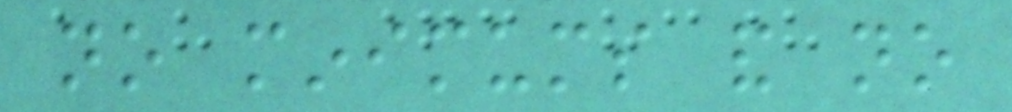no minimums and no
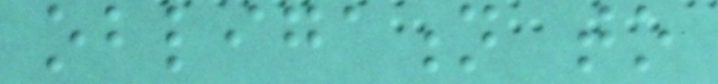obligation to
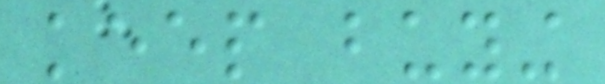keep buying
